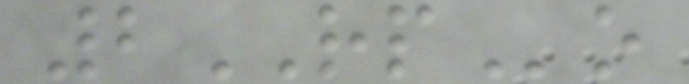2RPo
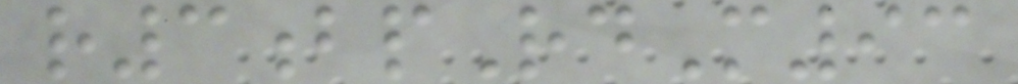r3bpRdM93
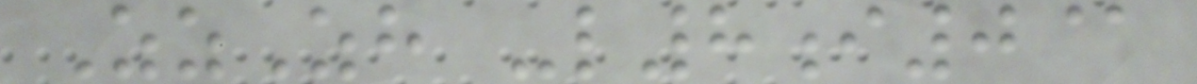ZzZh -l8i0@
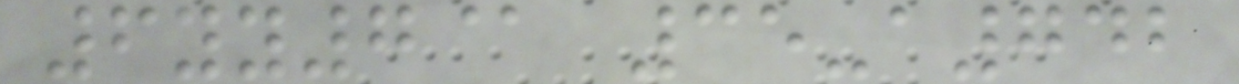6yy7@ 35-a742
